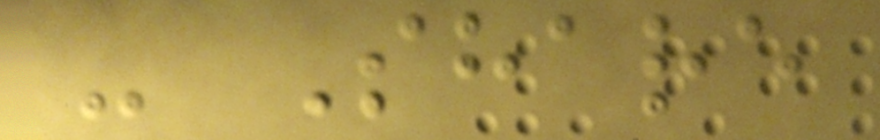- Share
